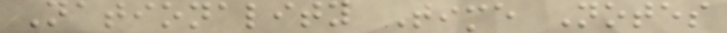Nationality Time Notes
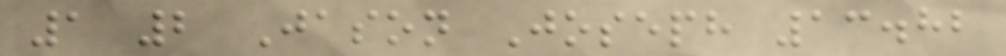1 2 Jason Joseph 13.82
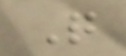Q
